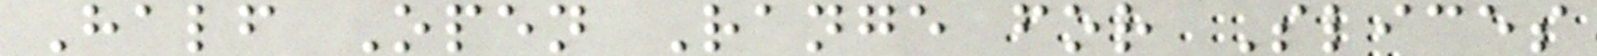Half Open Range for Slices
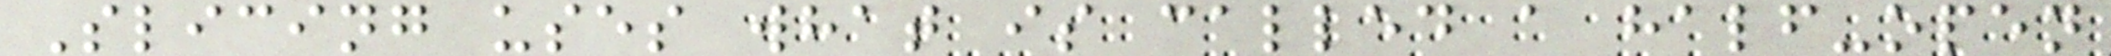Slicing uses what is called a half-open
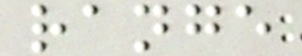range
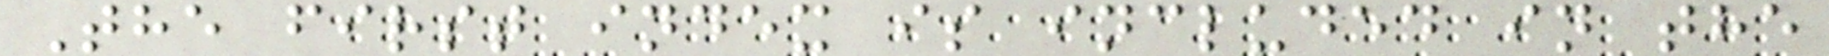The first index is included in the
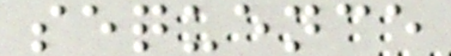sequence
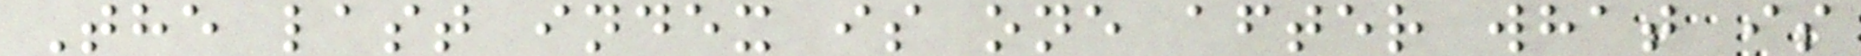The last index is one after what is
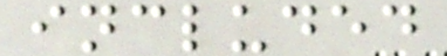included
